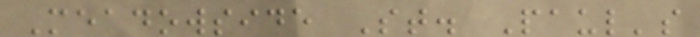Meadowside St. Paul's
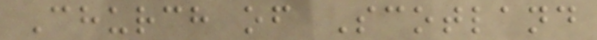Church of Scotland
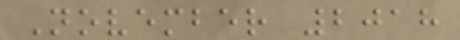November 2018
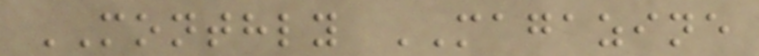MONTHLY MAGAZINE
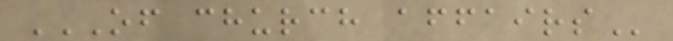OF CHURCH AFFAIRS
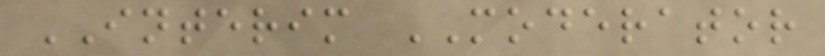INTERIM MODERATOR
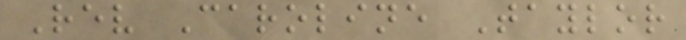Rev Caroline Taylor
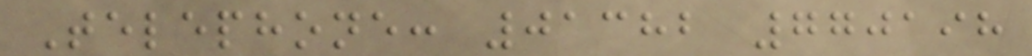Telephone: 01382 770198
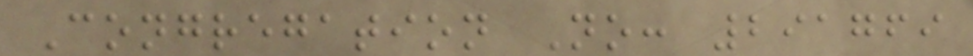Congregation No: 291769
